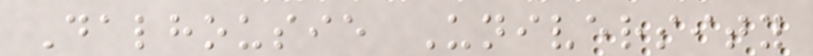Dalhousie University
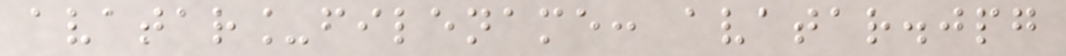avatar_filename: avatar.jpg
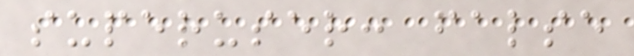superuser: false
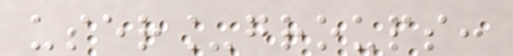user_groups:
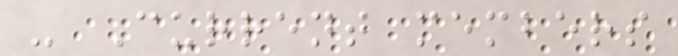- Current members
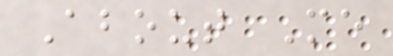About Me
